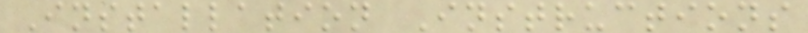Installation Instructions
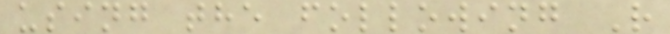using the following R
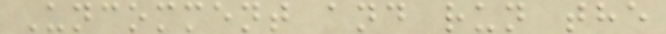Uncomment and run the
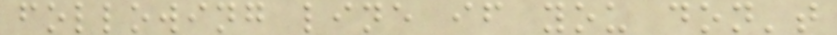following line if you don't
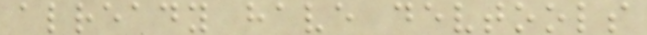already have devtools
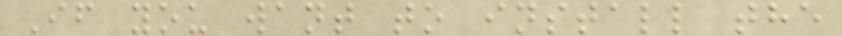If you want to install the
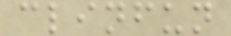clinfun
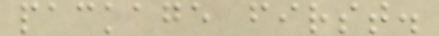package first.
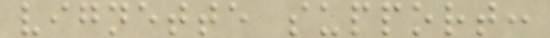vignette support:
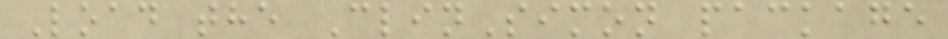Load the ClinSimon package
